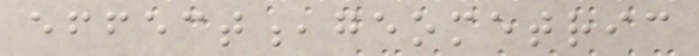effect,geometric
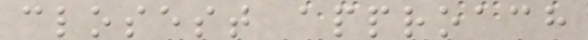closest approach
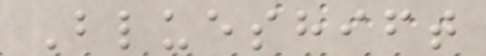Blueshift
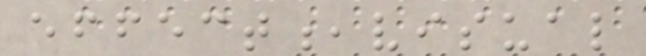effect,visual
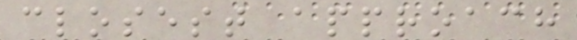closest approach
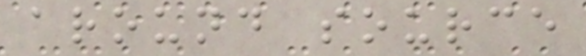around source
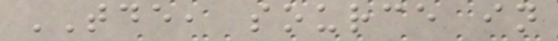TDE, source in
